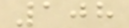108
